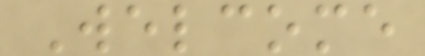Welcome
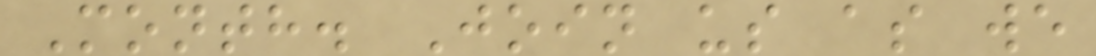Month. Join us as we
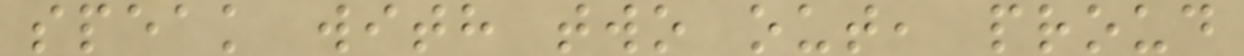speak with two out, proud
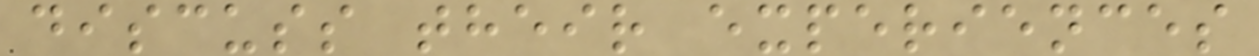discuss their experiences
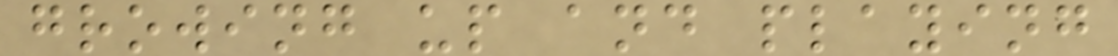growing up and playing
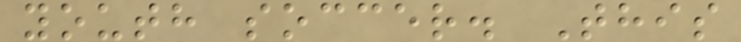youth soccer. This
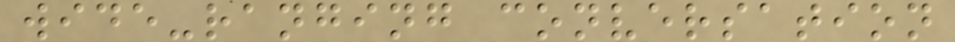wide-ranging conversation
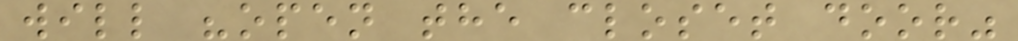will "open the closet door"
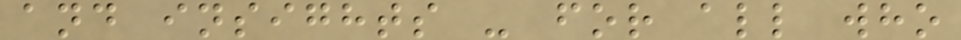and insights - for all who
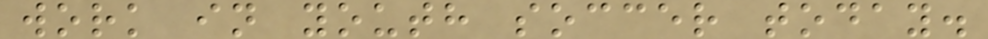work in youth soccer today.
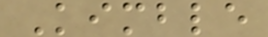Kimble
